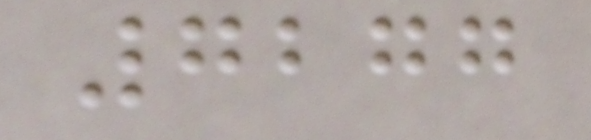7277
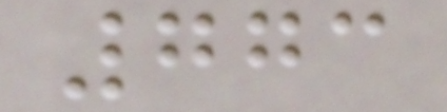773
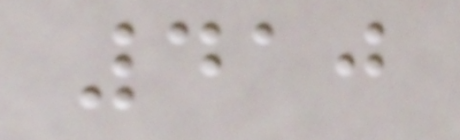410
